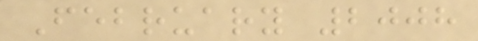February 2008
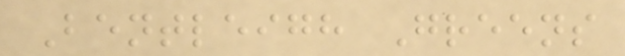Bentleigh Greens
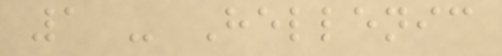1 - Hellenic
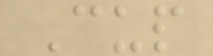Cup
